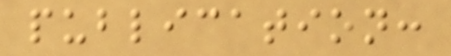publication:
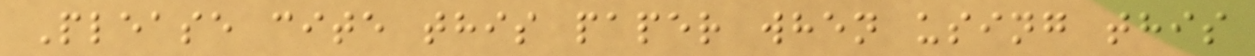Please cite this paper when using this
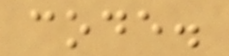code.
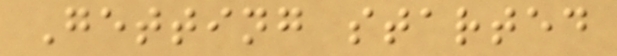Getting started
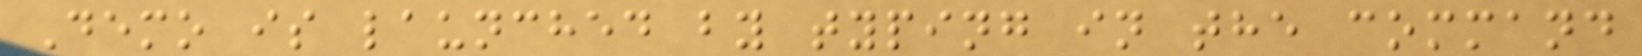Demo is launched by typing in the command
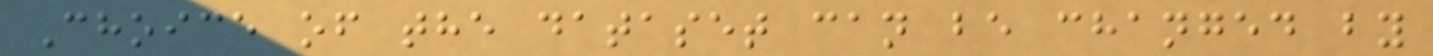Choice of the dataset can be changed by
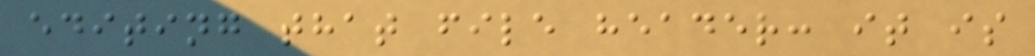editing that file header: it is
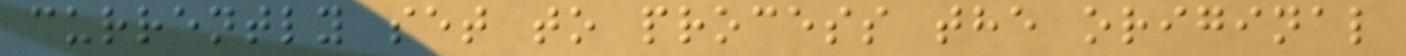currently set to process the original
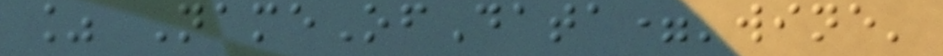% NameOfData='wine'
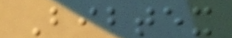Bibtex
